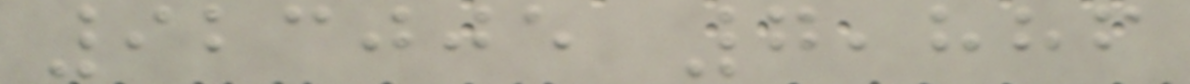923005 7,886
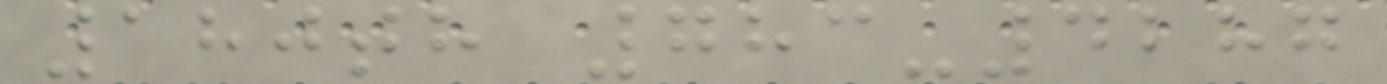180th 783-4287
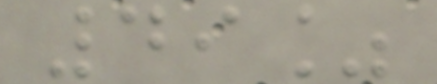49%
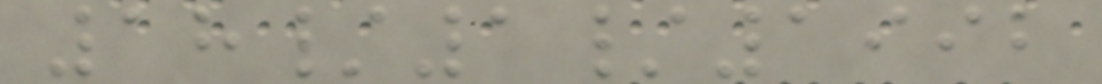18/1/1992
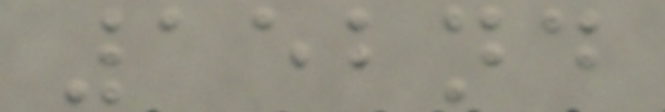152nd
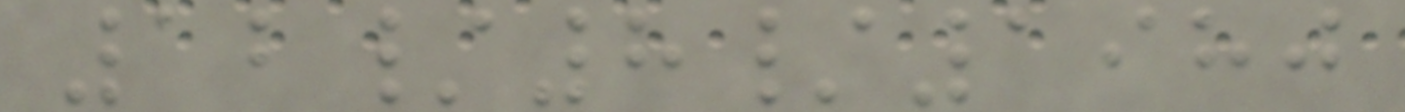12/8/1980
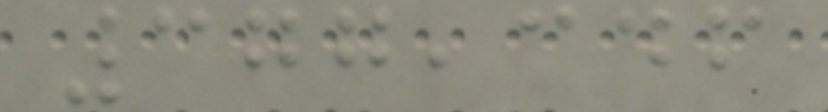377,346
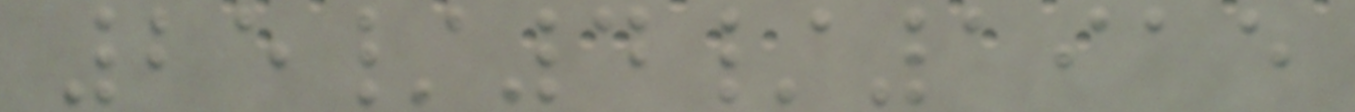25/4/1915
